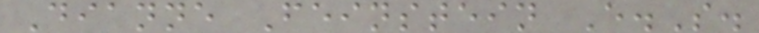Dianne Feinstein E.S.
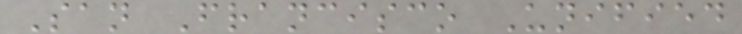San Francisco Unified
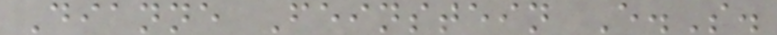Dianne Feinstein E.S.
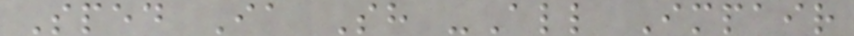Sped Ia Sh -All Impair
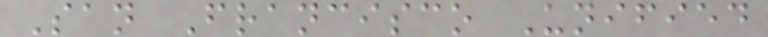San Francisco Unified
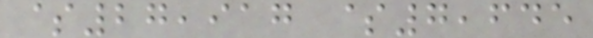$27,917 $7,645
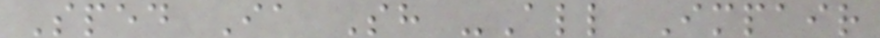Sped Ia Sh -All Impair
